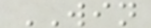WIN
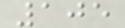105
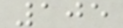105
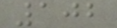102
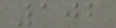102
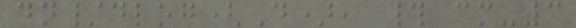dn/dlog(D), # cm-3
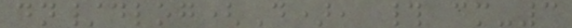dn/dlog(D), # cm-3
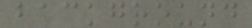background
